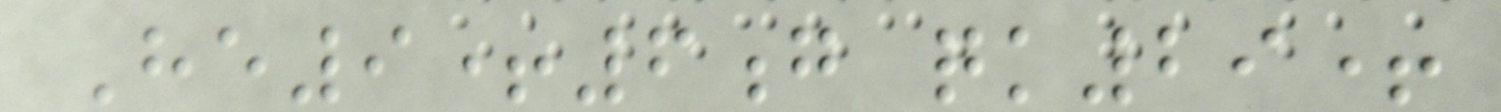He9+6g qk29+
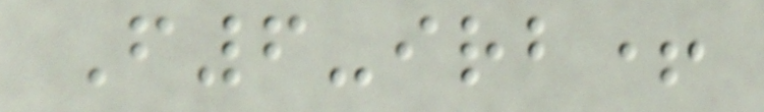F6-irb+
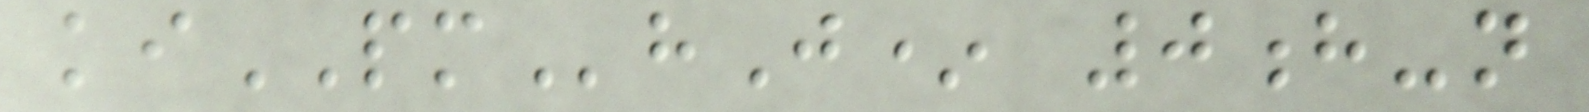kiPMhJ* 0h-n
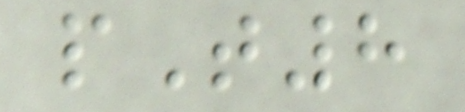pT8
